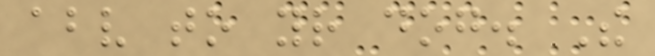above to your dog. The
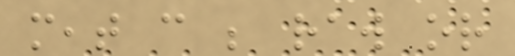meat can be raw or
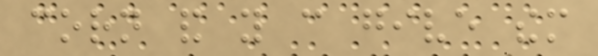corn and you can give them
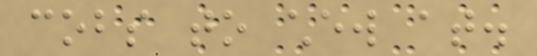cobs to chew at.
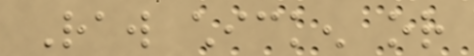Raw chicken or
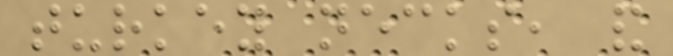turkey necks, and
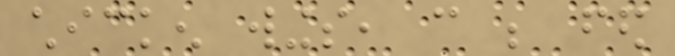chicken wings, can be fed
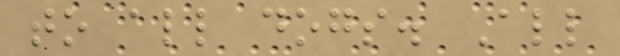to all dogs. All
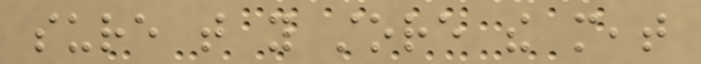sure that you store the meat
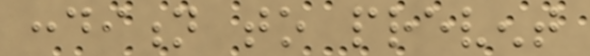condition to prevent
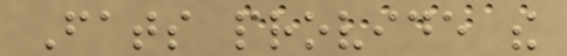Fats provide the
